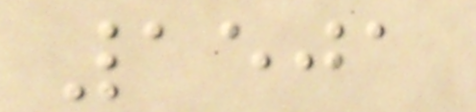1501
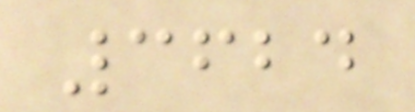3624
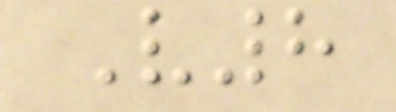V8
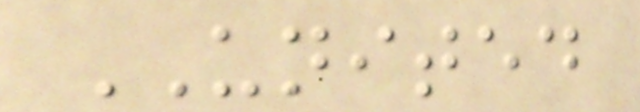UNITED
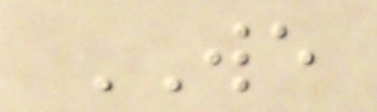WE
